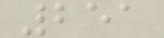251
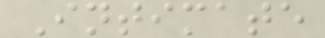Intimate
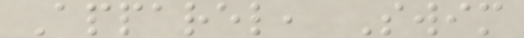Apparel, Swim
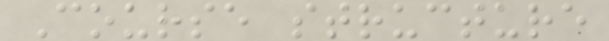Course structure
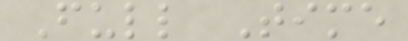Full Time
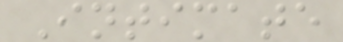Intimate
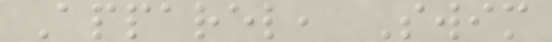Apparel, Swim
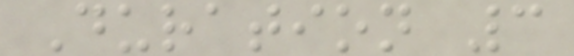Duration 3
